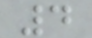4
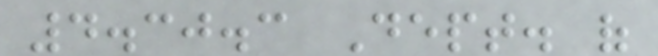4.30.3 Dept. of
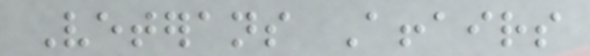Veterans Affairs
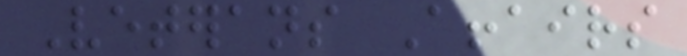Veterans Affairs
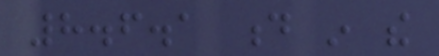8.6.1 d in the
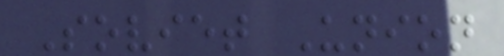Soviet Union
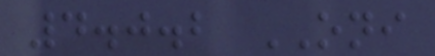4.0.2 ONI
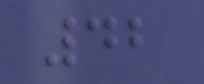42
